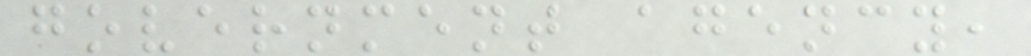government agency,
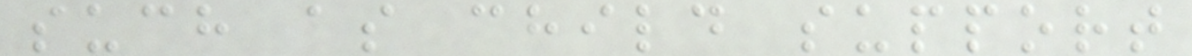such as child support
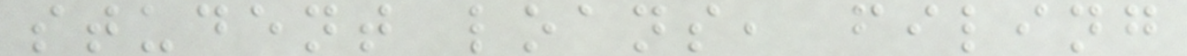student loans, filing
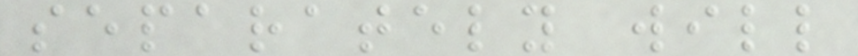separately will
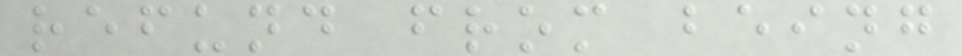refund from being
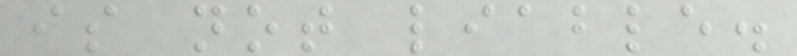is not liable.
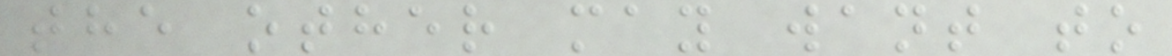the other may want to
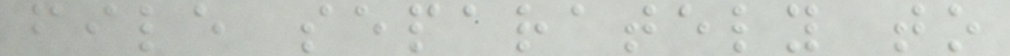file separately to
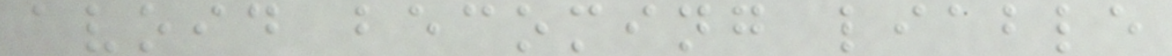avoid becoming liable
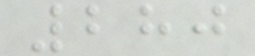280
